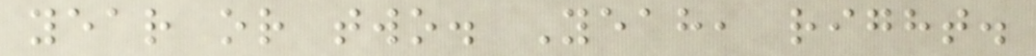year or two. Yeah, right.
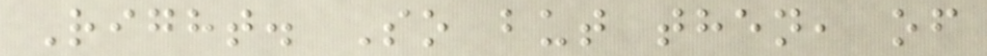Right. So but then, of
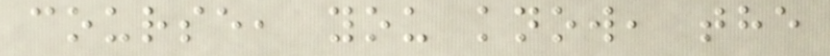course, you know, the
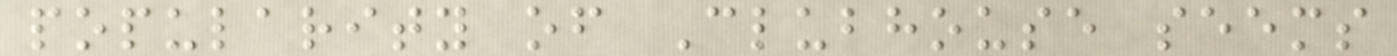popularity of Clubhouse seems
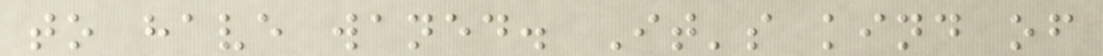to have waned. It's kind of
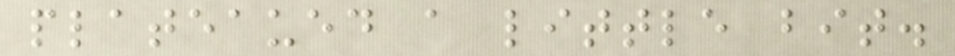plateaued a little bit.
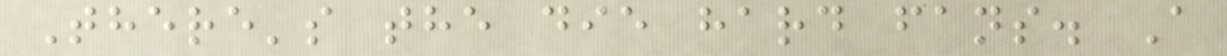There's the die hard fans. A
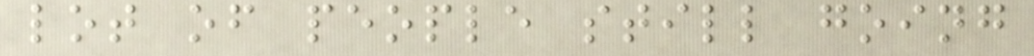lot of people still going
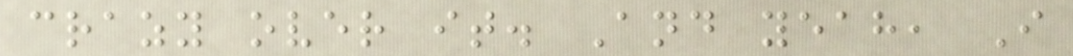crazy over it. And yeah, I
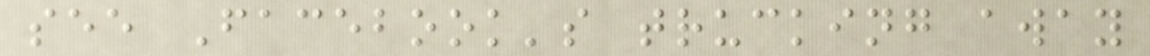see Facebook's trucking away
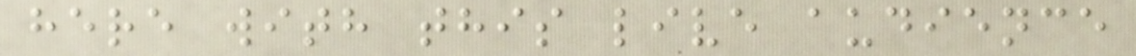here with this live audience
